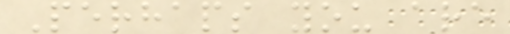Perhaps you are
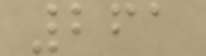261
